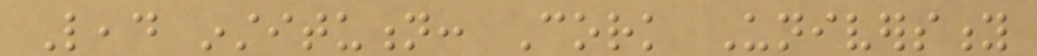Lead institution: Cork University
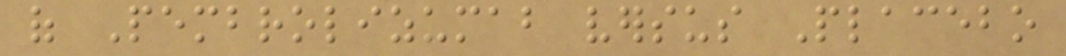of Pembrolizumab versus Placebo
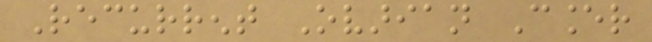Recurrent Ovarian Cancer
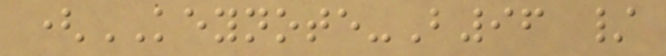(KEYNOTE-B96 /
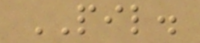PIL.
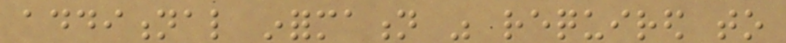additional information was required to
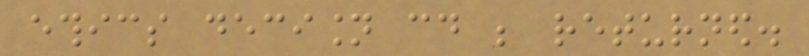ethics decision could be returned.
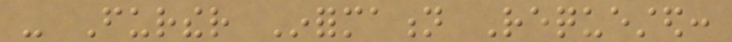- Further Information Requested:
